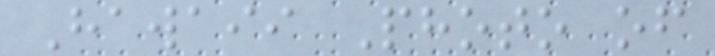Hawaii Photo of
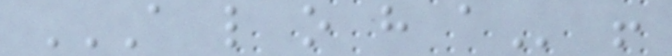A L O H A !
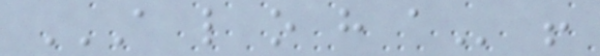A L O H A !
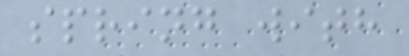spring with
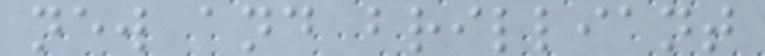new and brilliant
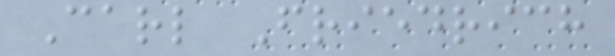Carl Friedrich
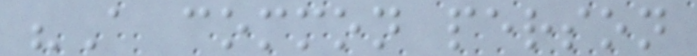"A common person
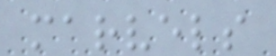marvels
